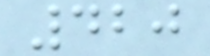420
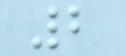2
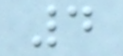4
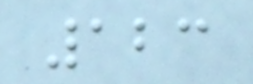123
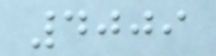4009
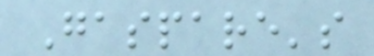Gaspare's
